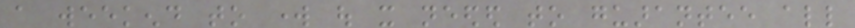a weekend to work out it needed to guarantee all
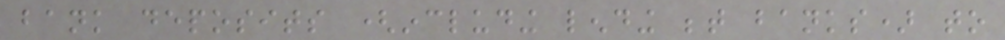bank deposits (including lending between banks) to
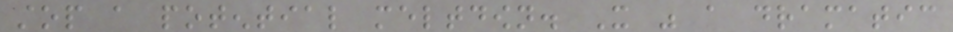stop a potential meltdown. It was a dramatic
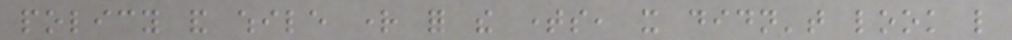policy and while right for the times, it didn't look like
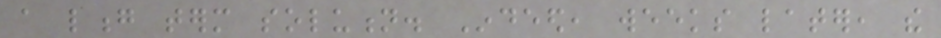a long term solution. Indeed, weeks later, the
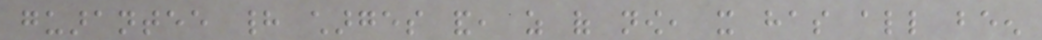guarantee had charges and, as of now, it has all been
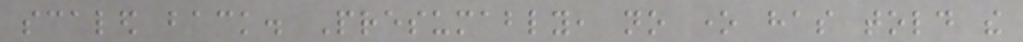scaled back. Presumably, no one has told the
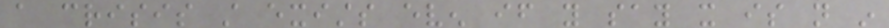a crisis still exists even if you say it is not in
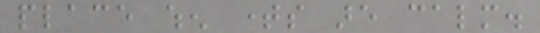place when times are calm.
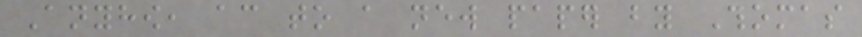Anyhow, according to a new paper by Thomas
